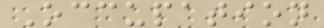Occupation
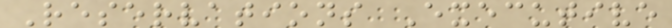Reservations Executive
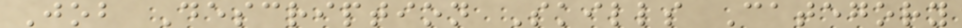Job Description Skills Category
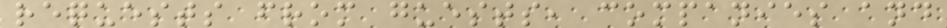requests from guests, companies and
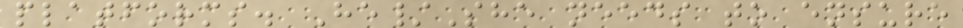platforms. He/She needs to ensure
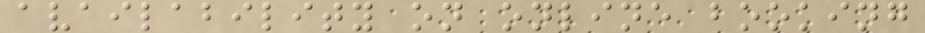availability on online booking
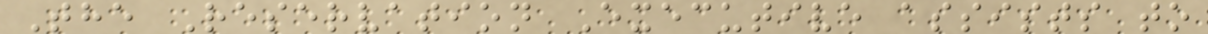The Reservation Executive assists to
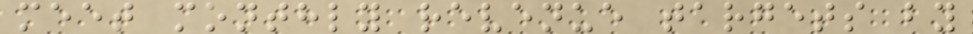meet monthly revenue targets by
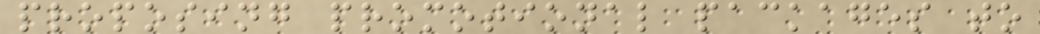proposing promotional packages to
